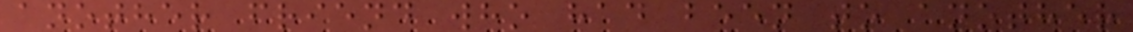another friend who had been to another
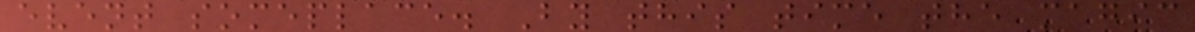event someplace. By this time the magic
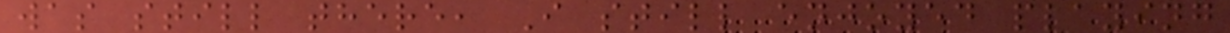was still there, I still enjoyed playing
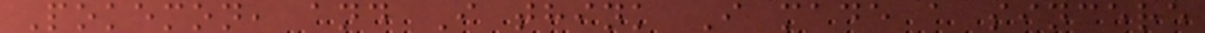Pokemon, and I think I made a sincere
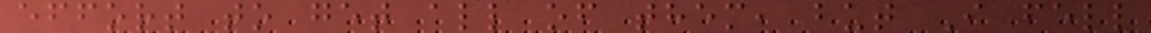effort to get all of them, but I fell
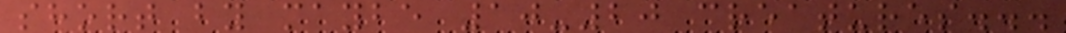short by maybe 10-20 creatures...
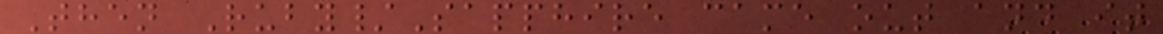Then Ruby/Sapphire came out and it
